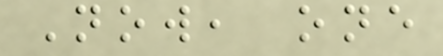Now, one
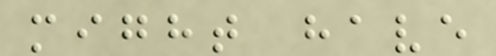might have
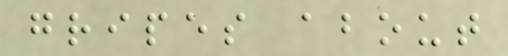gripes about
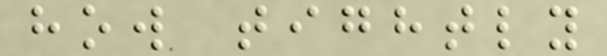how tightly
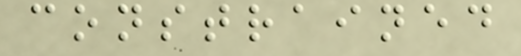constrained
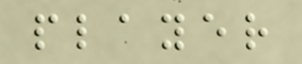player
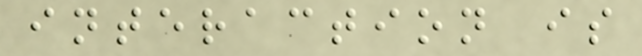interaction is
